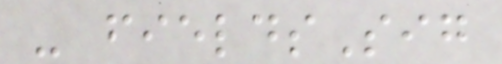- fieldsSig
